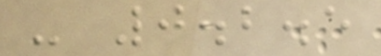- 0.2.5
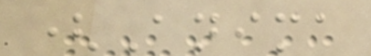(Anima
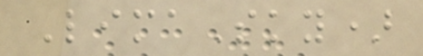LimaSky)
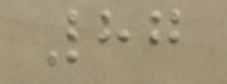87
